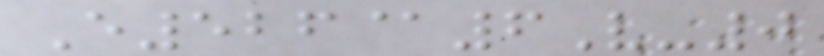E526@6V-0
